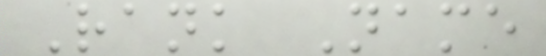Rank Name
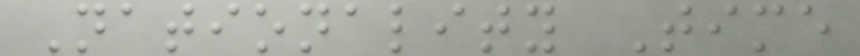Nationality Time
